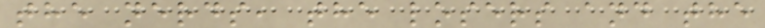the nerds, the losers and the
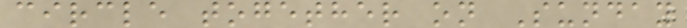circle together on Sunday
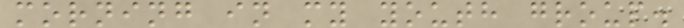morning in my youth group.
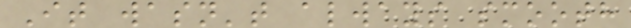It wasn't always smooth
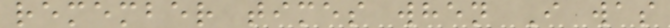remember times when I was
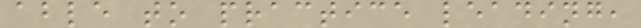able to practice leading,
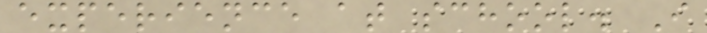experience at school. I
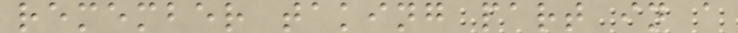remember taking part in a
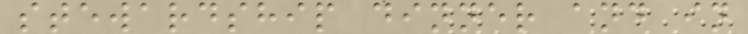stewardship dinner and in
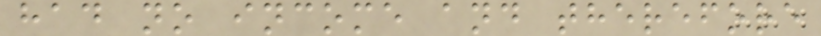had no income and therefore
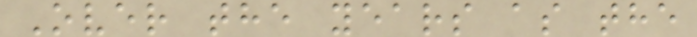Over the years as the
